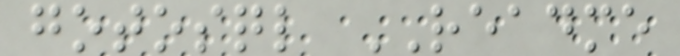gotosql README
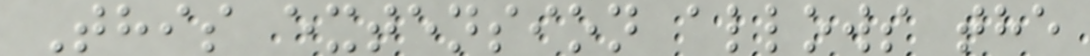This extension allows the
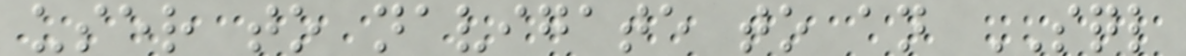user to navigate to an SQL
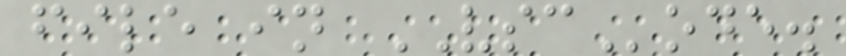file in VSCode.
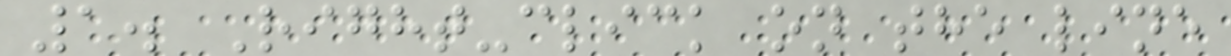1. Right-click on the line
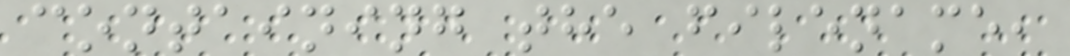containing the filename,
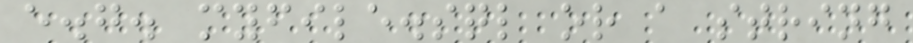e.g. myfile.sql or a string
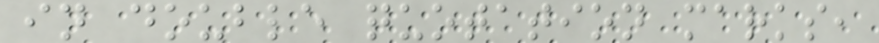in double quotation marks,
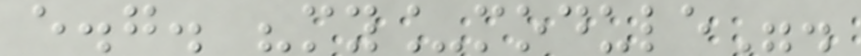e.g. "my_module".
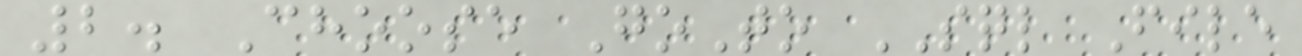2. Choose GoTo SQL File
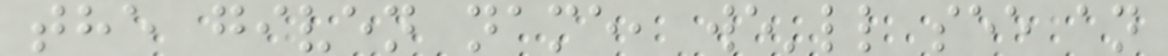the given name, we'll see an
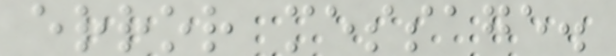error message.
